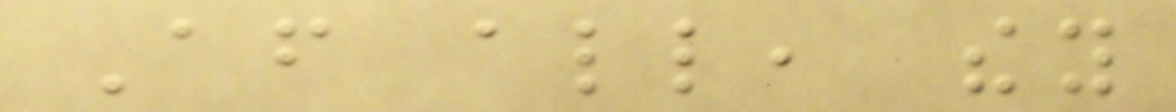After all, they
